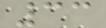33
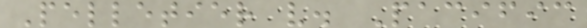Pelletier v. Pacific
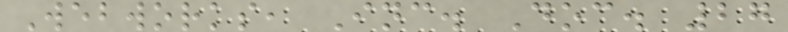Webworks, Inc. Doc. 27
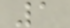1
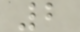2
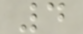4
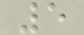5
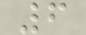6
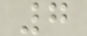7
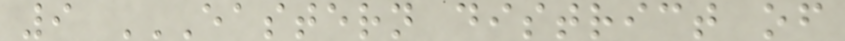9 EASTERN DISTRICT OF
